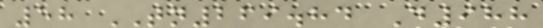58 TN269.84 D988
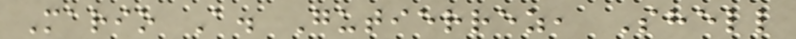Mario A. Gutierrez, Shell
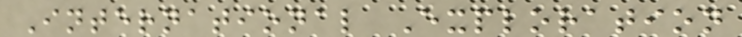International Exploration
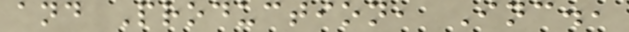and Production, Inc.,
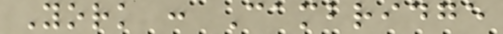York : Cambridge
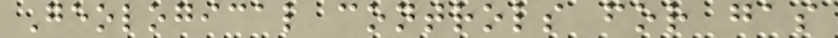Geological controls for gas
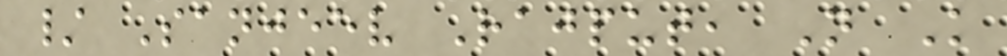/ Sanjeev Rajput, N K
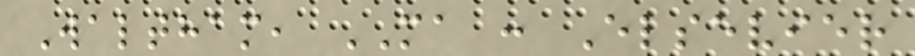Waltham, MA : Elsevier
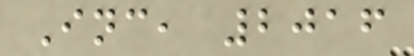Inc, 2016
